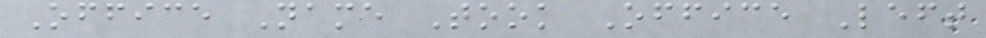Office Name Took Office Left
